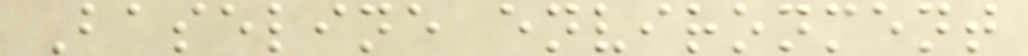Baseline environment
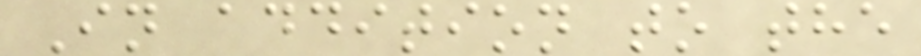In addition to the
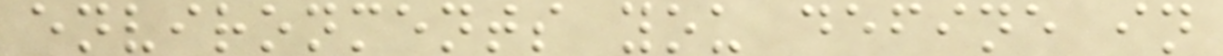environments you define in
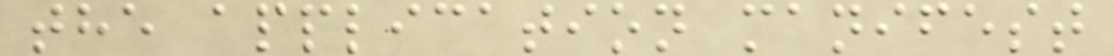the application manifest
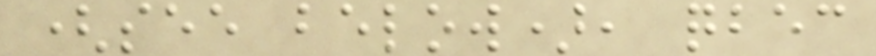(see below), qbec
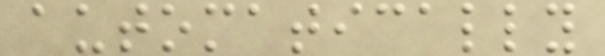automatically
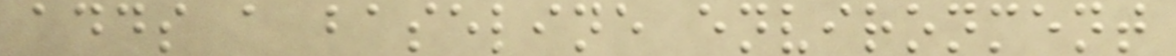adds a baseline environment
